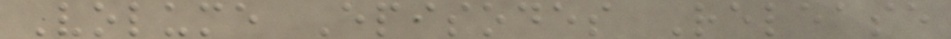Volume Episodes Release
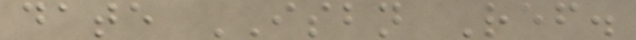date ISBN Ref.
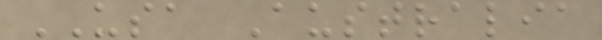USA Australia
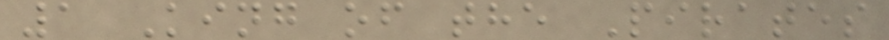1 King of the Pirates
